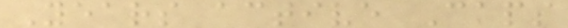Years active Caps
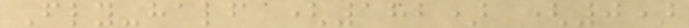Fly-half (182) (0)
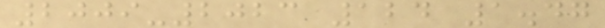2009-2023 124 1.47
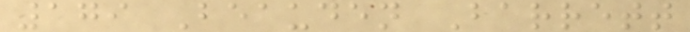179 Beauden Barrett
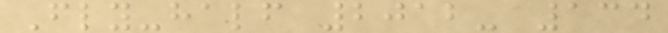Fly-half 2012- 134
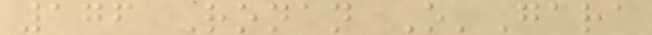176 Ronan O'Gara
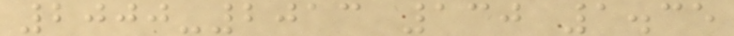2000-2013 130 1.35
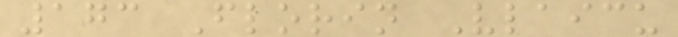173 Florin Vlaicu
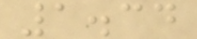1.34
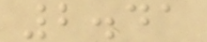2.41
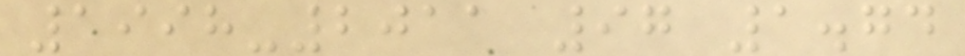1998-2011 97 1.74
